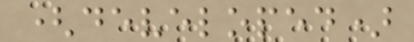(developed)
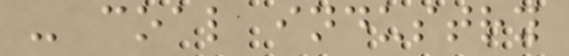- coal industry
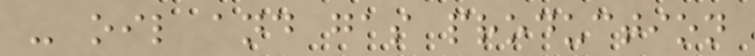- oil and gas production
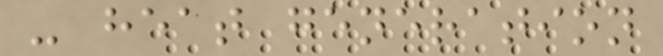- heat generation
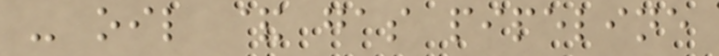- oil & gas pipeline
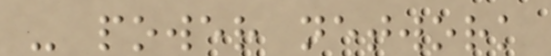- power network
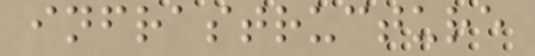infrastructure
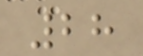28
